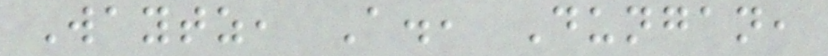Waytz, A., Dungan,
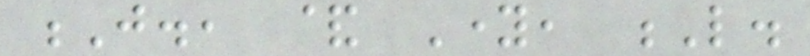J., & Young, L.
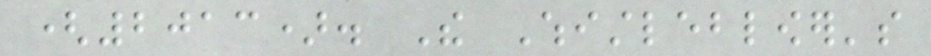(2013). The Whistleblower's
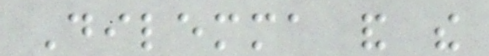Dilemma and the
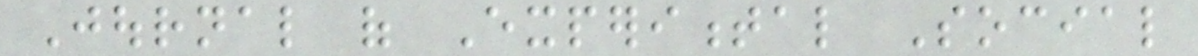Journal of Experimental Social
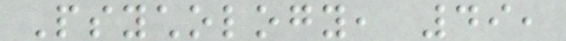Psychology, 49,
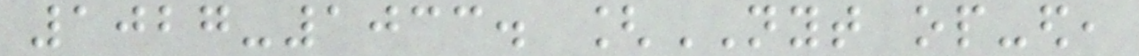1027-1033. [NYT op-ed,
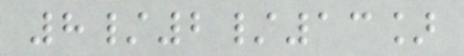8/2/13]
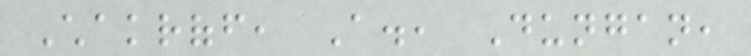Chakroff, A., Dungan,
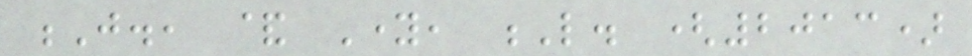J., & Young, L. (2013)
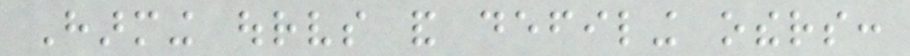Harming ourselves and defiling others:
